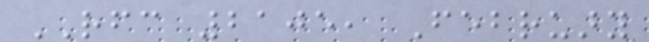RFC 2105, February
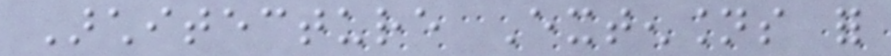Architecture Extensions for
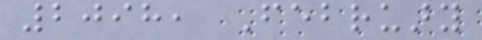2098, February
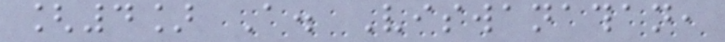[4] A. Viswanathan,
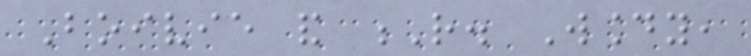Boivie and R. Woundy,
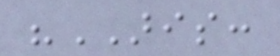"ARIS:
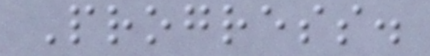Progress.
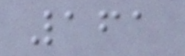161
